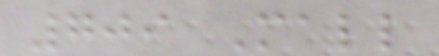709 Mall
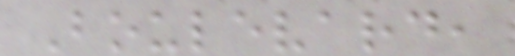Boulevard,
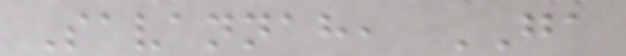Savannah, GA
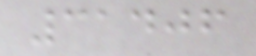31406
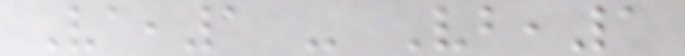Va,1 - Vb,1
